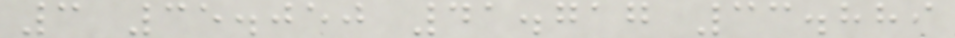3 35.050 41.717 33.889
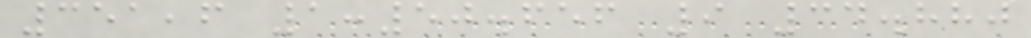351,6 1:50.656 9 34.880
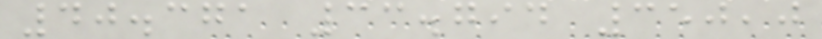40.371 33.794 350,0
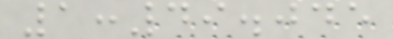1:49.045
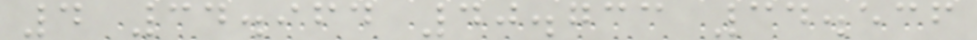4 34.964 40.733 34.536
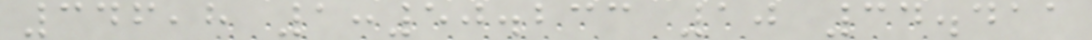346,8 1:50.233 10 34.411
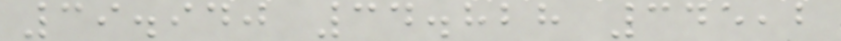39.940 34.828 345,2
